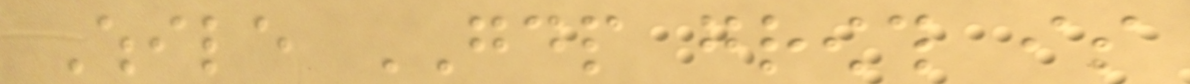While GDP growth is
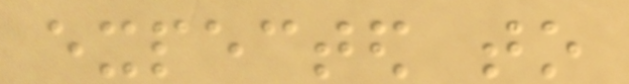expected to
